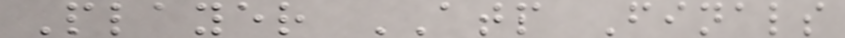Player ATP Finals
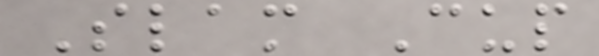Slam Cup
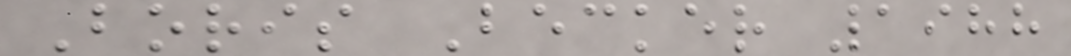Boris Becker 1988
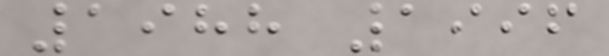1988 1996
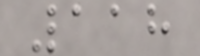118
